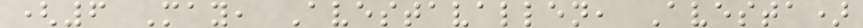(6 May, Avestavallen, Avesta)
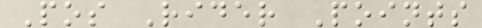Pos Rider Points
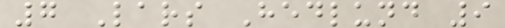7 Lars Hedlund 9
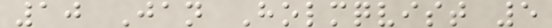10 Jan Holmqvist 5
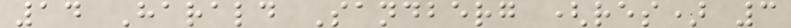14 Harald Sandberg (res) 3
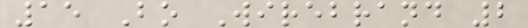15 Bo Wirebrand 2
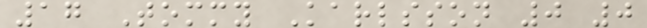17 Tommy Karlsson 0 0
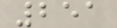251
